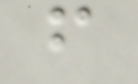f
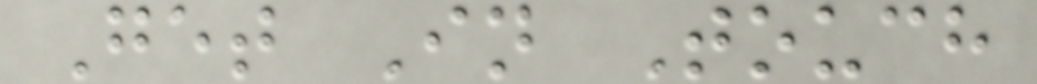Get In Touch
